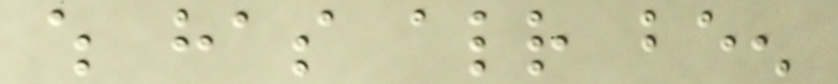which has already been
